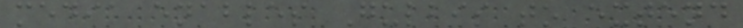media enables Gulbis to extend
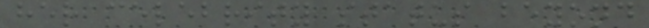her celebrity status beyond
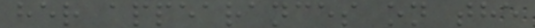her appearances on the
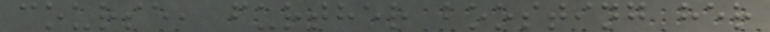course, further boosting her
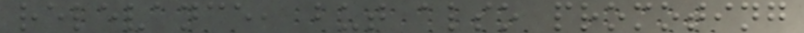relevance, but also promoting
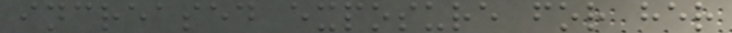increased exposure for her
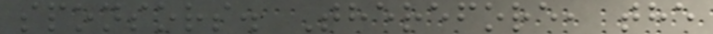sponsors. Therefore, the
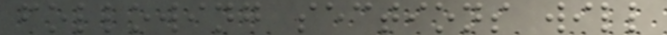following sections will
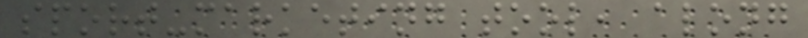sport-marketing tool, along
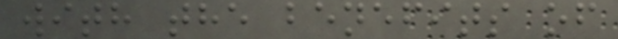with the benefits of
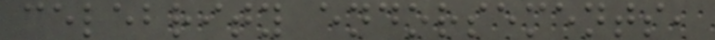celebrity endorsements,
